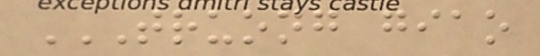TRUONG GIAO
